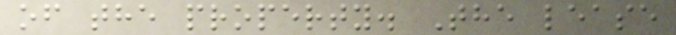of the property. The lease
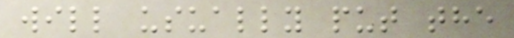will usually put the
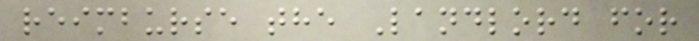reimburse the Landlord for
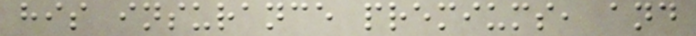his insurance premiums, and
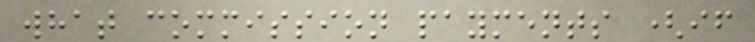what commission payments (if
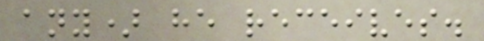any) he receives.
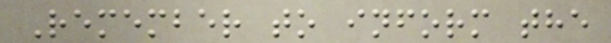Remember to inform the
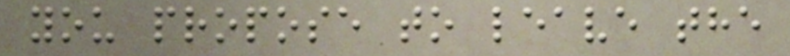you propose to leave the
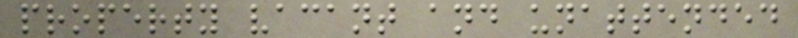property vacant and unattended
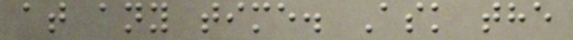at any time. Ask the
